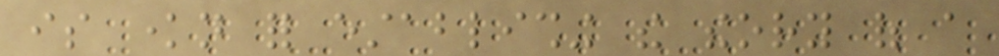is known for establishing the theory of a
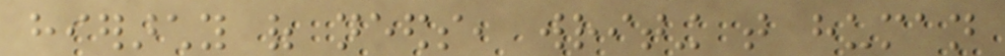hierarchy of needs, writing that human
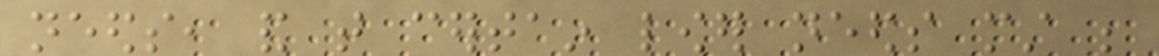needs, and that certain lower needs must be
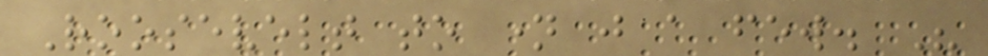Roosevelt to name just a few. His
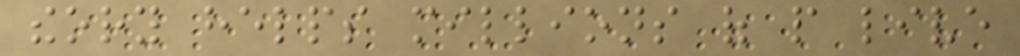theory helps millions of people live
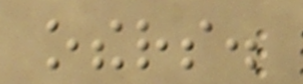others.
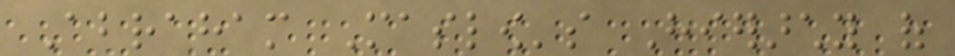Abraham Maslow's Hierarchy of
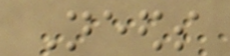Needs
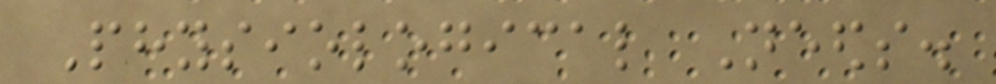Physiological Needs.
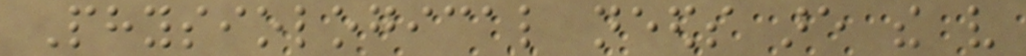Physiological needs are the very
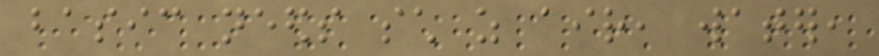basic needs such as air, water,
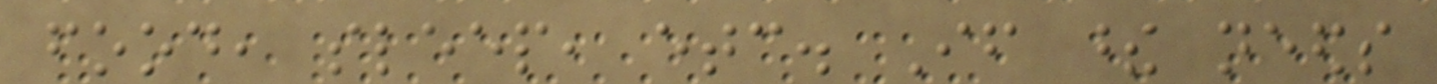food, sleep, etc. If these needs
